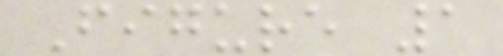Figure 1
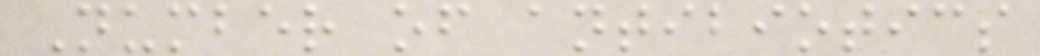Number of antibiotics
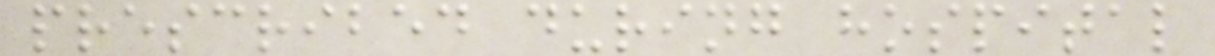prescribed during hospital
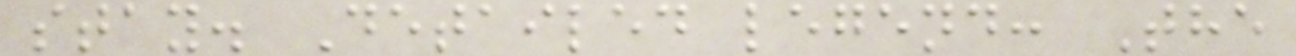stay. Detailed legend: The
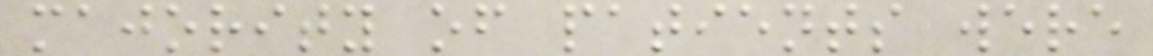majority of patients were
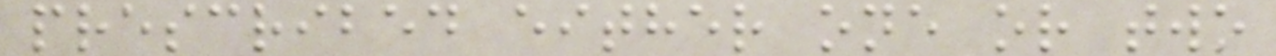prescribed either one or two
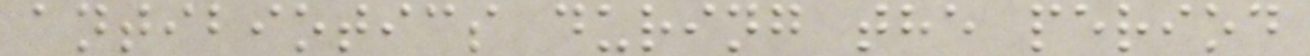antibiotics during the period
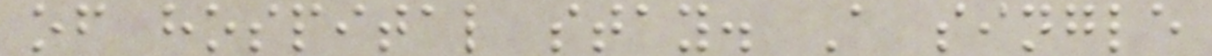of hospital stay. A single
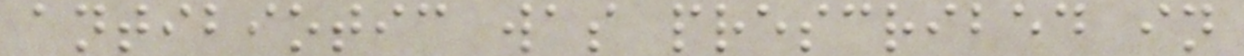antibiotic was prescribed in
